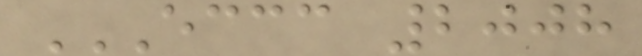ECCC 2008
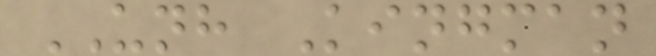UNH Kingman
